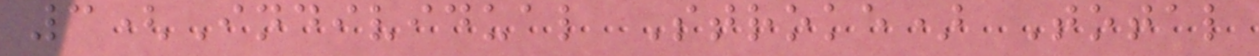3(Individual Stroke) Total
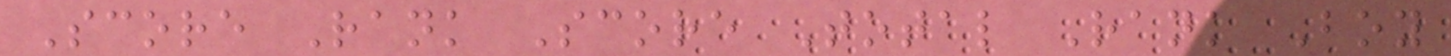Score Rank Score Total Rank Boy
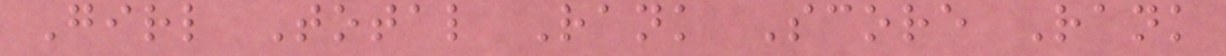Girl Total Rank Score Rank
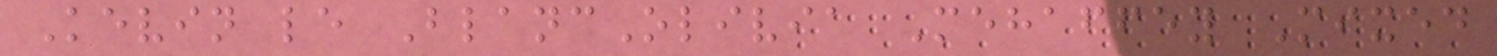Kevin le BlancOlivia Mehaffey Mixed
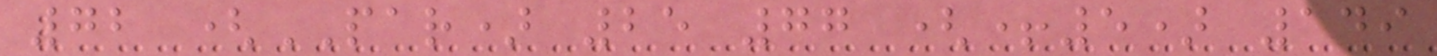72 (PAR) 25 77 (+5) 149
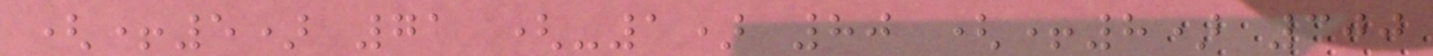(+5) 71 (-1) 80 (+8) 300
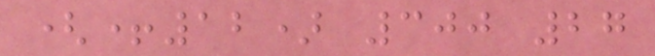(+12) 300 27
